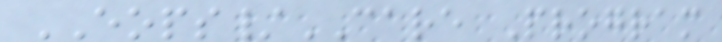EOPS/CARE Program
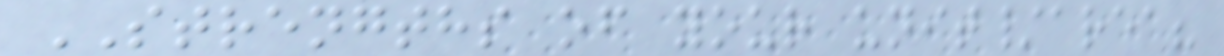STRENGTHS of your unit/area?
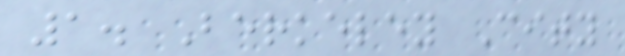1. Berkeley City
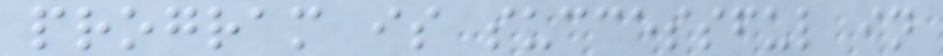program is successful in
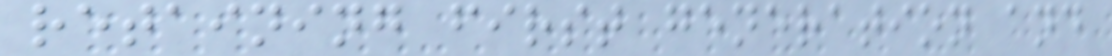retaining first generation and
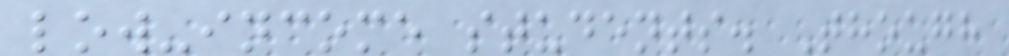low-income students. Though
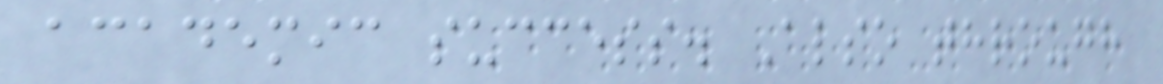academic success. Also through
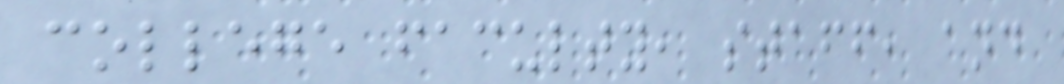college faculty, staff, and
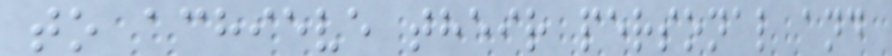to achieve their personal and
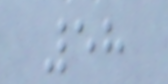58
